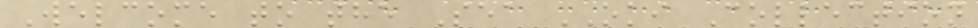Welcome to the Sea OKI Collection
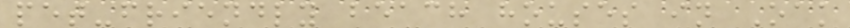pet-friendly beach houses in Oak
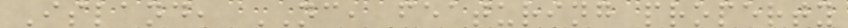Island, NC, featuring property
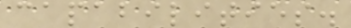capabilities.
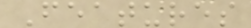Features
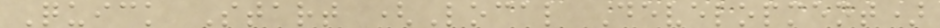Quick Start (Local Development)
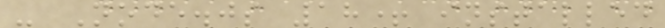- Node.js 18+ installed
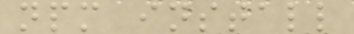npm install
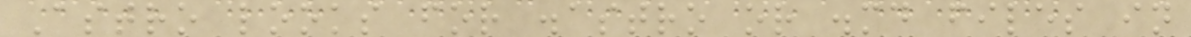Astro looks for .astro or .md files in
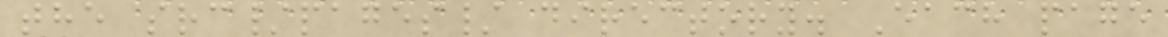the src/pages/ directory. Each page
